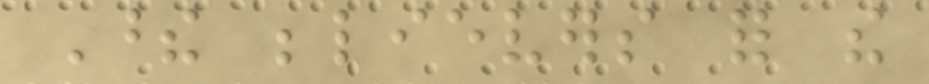These believers for the
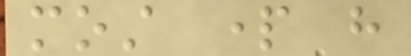most part have
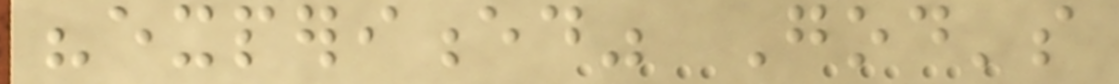"experienced" God's
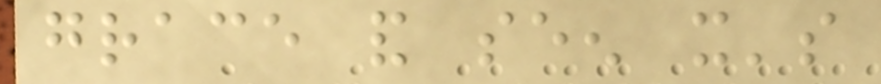grace and seen it's
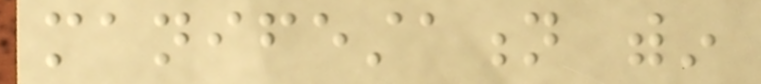manifestation within
